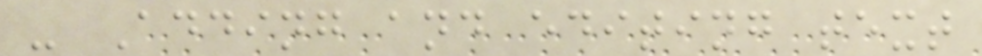- Adding and editing text
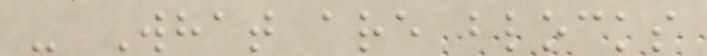- What are blocks
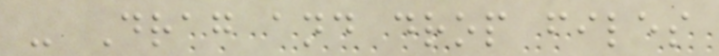- Drag and drop files
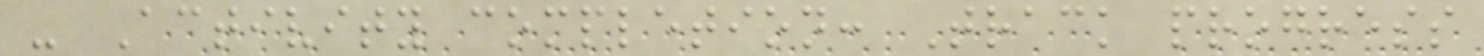- Activity completion: Track progress
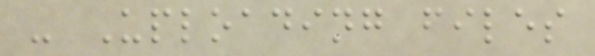- Uploading files
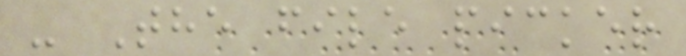- The file picker
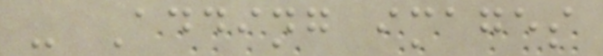- Adding images
